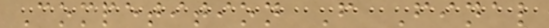Competition F Final
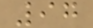97
